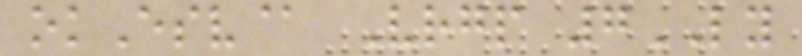okEsv@ Vrgp 7LY
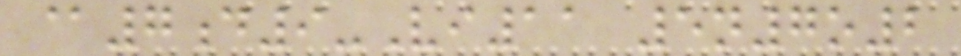@7d9-Vi11 5n7o2
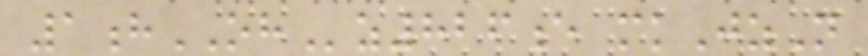1hOHz826e mkJzN
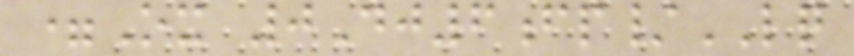=Ox 0Dj6fp/LQ
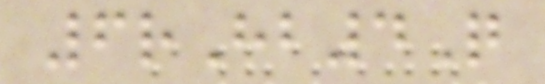6rHb4Q
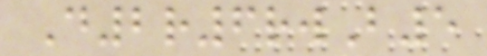D2r6rwB5
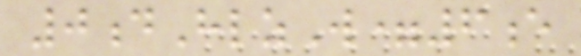0dHlzW=6e
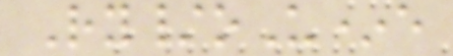Ry/oU*e
